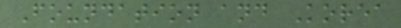Foundation and Korea
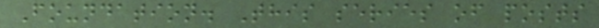Foundation. This series of posts
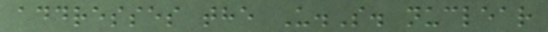addresses the U.S. nuclear
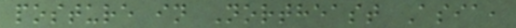posture in Northeast Asia,
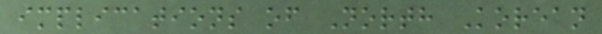implications of North Korean
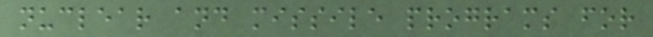nuclear and missile programs for
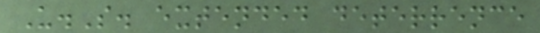U.S. extended deterrence
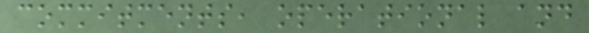commitments, operational and
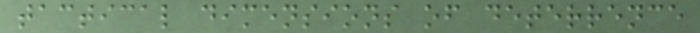tactical dimensions of deterrence
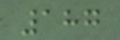187
